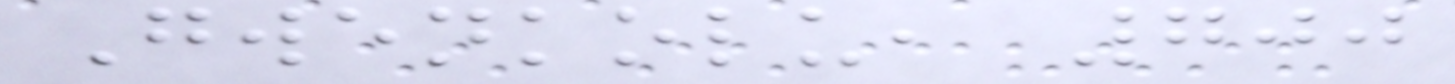Gwenkolu, 700
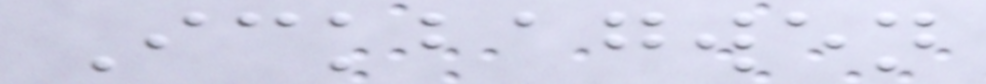Ickbagwen
